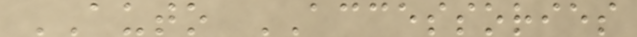AUTO ACCESSORIES
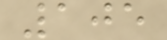105
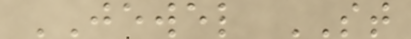JEWEL ST
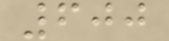600
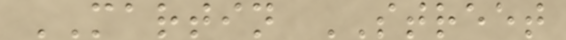MARTIN STREET
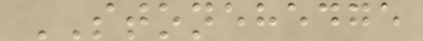STONEHEDGE
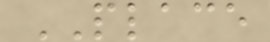PLACE
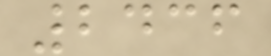2436
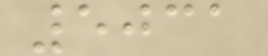5031
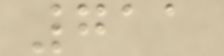711
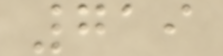719
